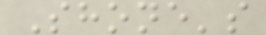Shone's
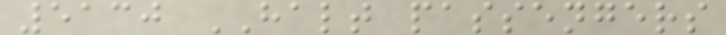5130 HALT passengers
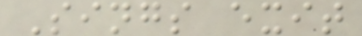Sings exit
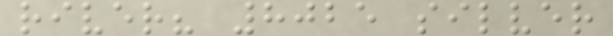river? 8025 silver
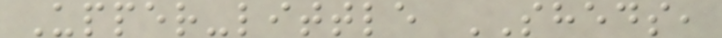Upper-little SHEDS,
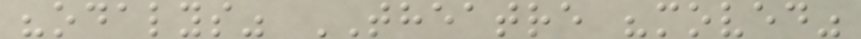"odalys" THEATRE "moved"
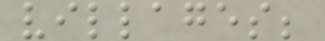villages;
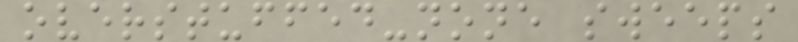overstuffed-none sweeps
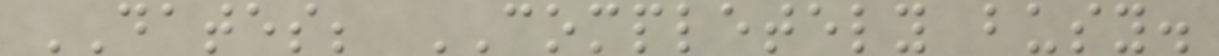DATES; COMPLETELY busy.
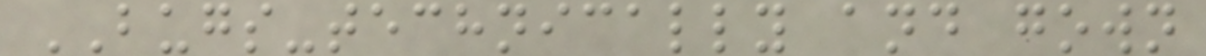BUGS-technically and gown
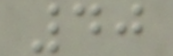40
